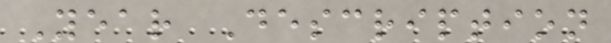Year Description
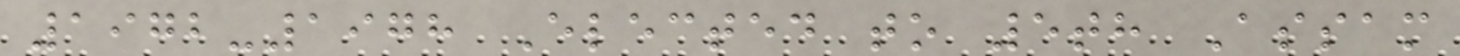1972-1978 Elected to 5th Assam
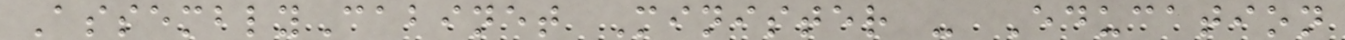AssemblyCabinet Minister - Education
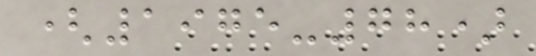(1975-78)
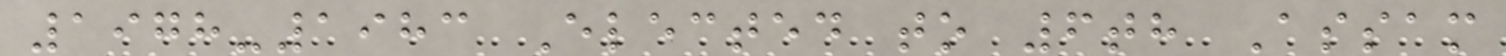1978-1983 Elected to 6th Assam
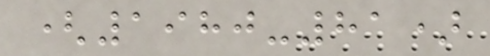(1980-81)
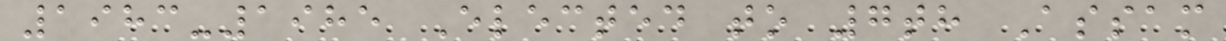1983-1985 Elected to 7th Assam
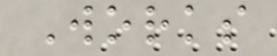Works
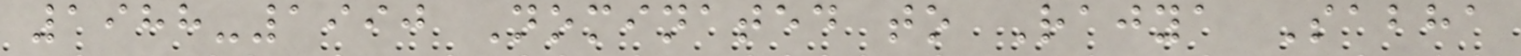1988-1990 Nominated to Rajya Sabha
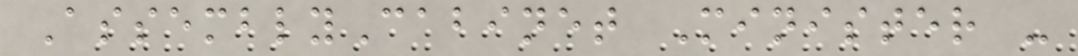AssemblyCabinet Minister -
